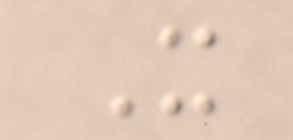It
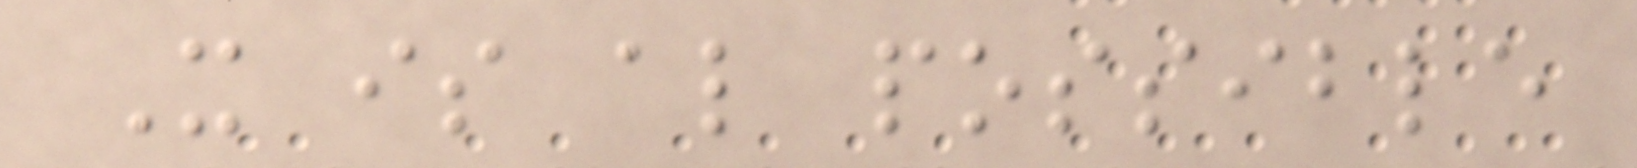It is also possible
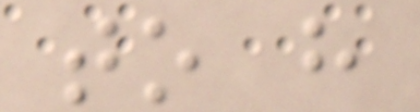to have
